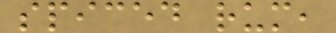spiced rum,
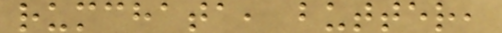rumchata, butter,
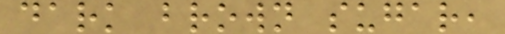dark brown sugar,
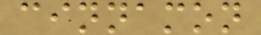cinnamon
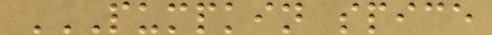PUMPKIN SPICE
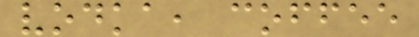vodka, coffee
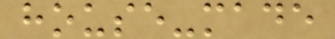house-made
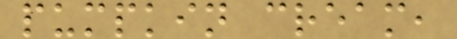pumpkin cream,
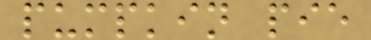pumpkin pie
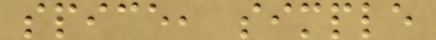spice, simple
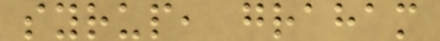syrup, graham
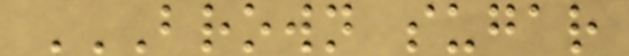BROWN SUGAR
